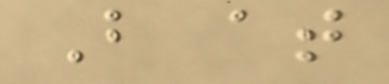But at
